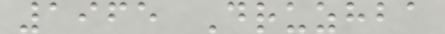1965 Druzhba
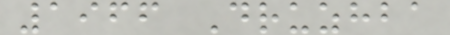1966 Druzhba
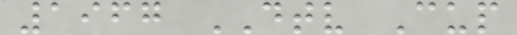1967 DTV Cup
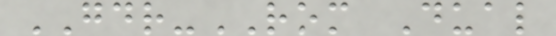GDR-ROM Dual
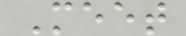Meet
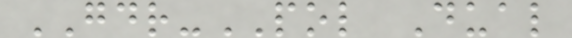GDR-POL Dual
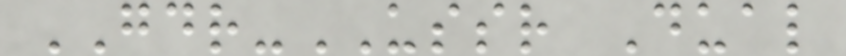GDR-USSR Dual
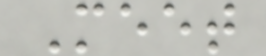Meet
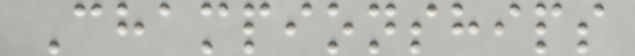Championships
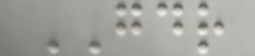GDR
